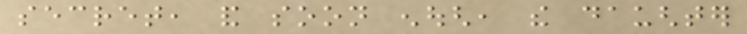secret, and soon enough, the daughter
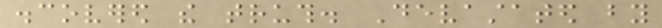discovered the truth. Devastated by
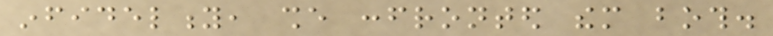infidelity, she confronted them both.
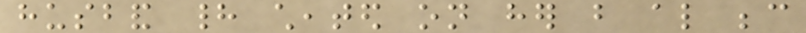husband had cheated on her but also because
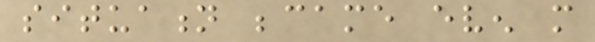situation became even more
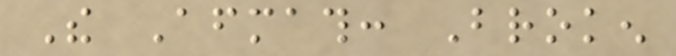The Aftermath: Broken
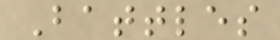Battles
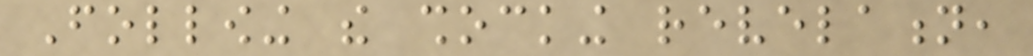Following the shocking revelation,
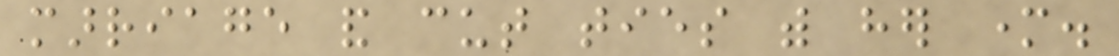marriage and cut ties with her mother.
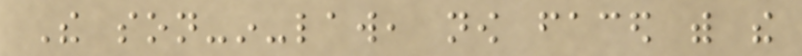The son-in-law, now faced with the
